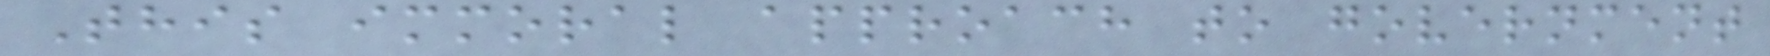This immoral approach to government
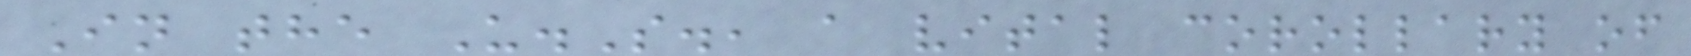In the U.S., a vital corollary of
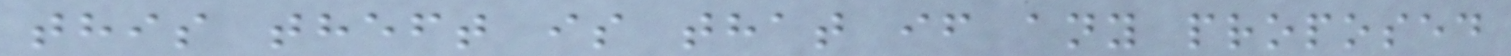this theft is that if any proposed
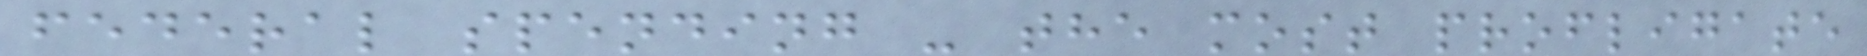federal spending - the most profligate
